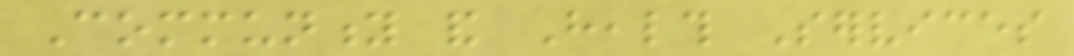Community and Health Services
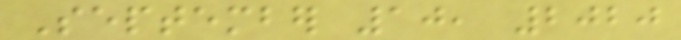September 10, 2020
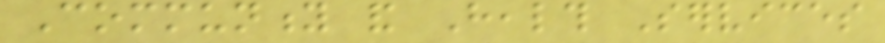Community and Health Services
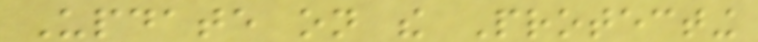Update on the Protecting
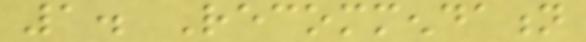1. Recommendation
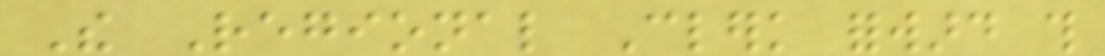The Regional Clerk forward this
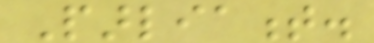Parliament.
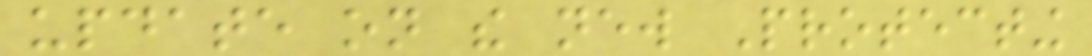update on the new Protecting
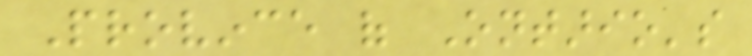Province of Ontario's
